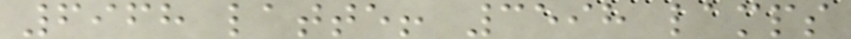6968 latte! 3598 lamps
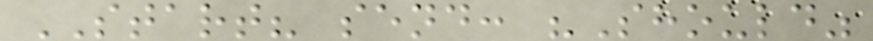START? send: "Should"
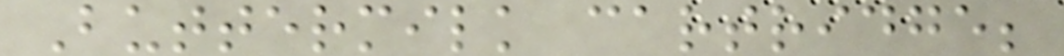Buttermilk cartridge;
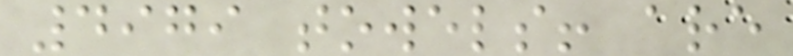4979 towels! are
